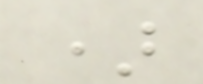)
